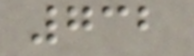732
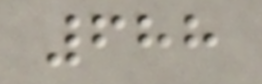688
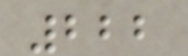222
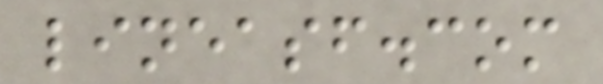lineasf.com
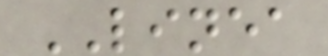LINEA
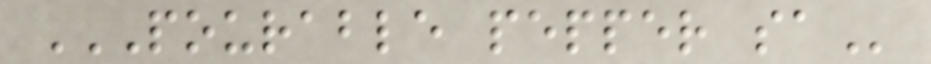POURABLE PEPPER SA
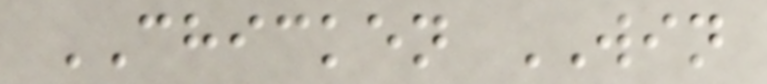CHICKEN WIN
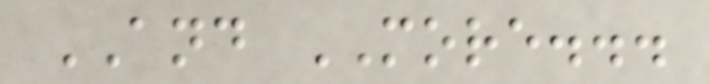AND MORE...
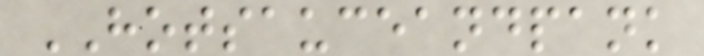HOTSAUCEANDPANK
